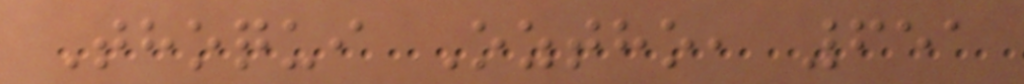Thoqui Oztho, 651
